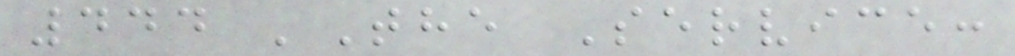444 'The Service:
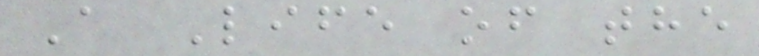A Life of the
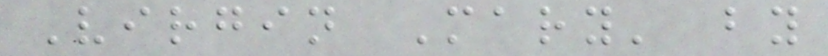Virgin Mary' by
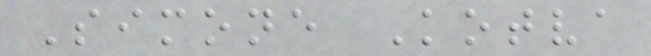Simone Kotva
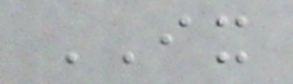IX
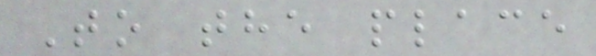To the place
